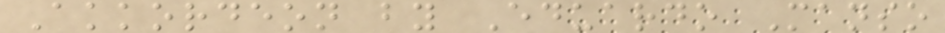Akkordeon by Eduardo Manso
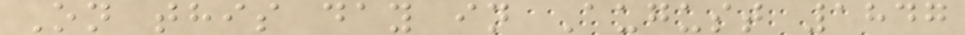On this day in August 1847
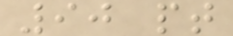90 pt
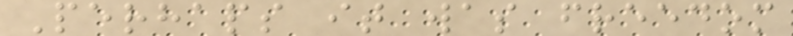Perhaps it was freedom
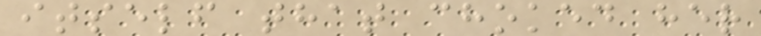itself that choked her
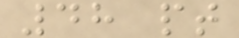48 pt
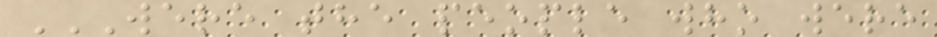WERE THE PEOPLE WHO WERE
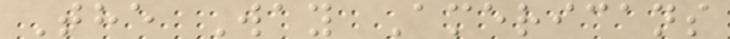The Way Americans
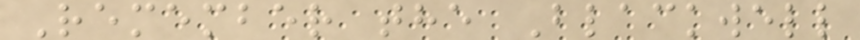Remember the Blackwell
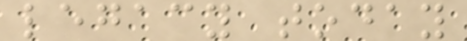legacy today
